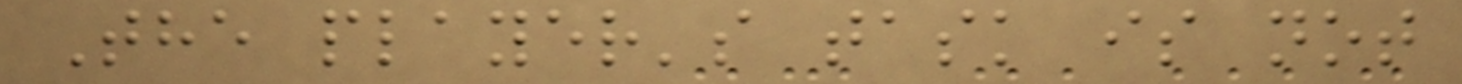The player's task is not
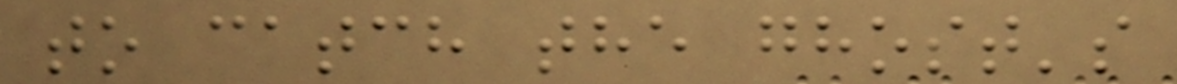to catch the ghost's
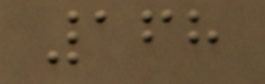168
